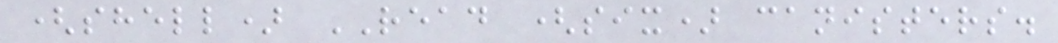(shell) READ (six) canisters.
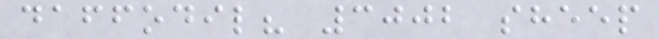daffodil? 3002 sheep
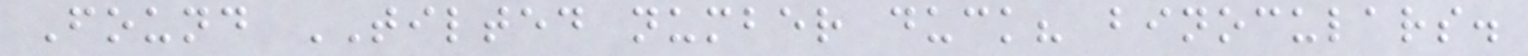Found TILTED number duck? binoculars.
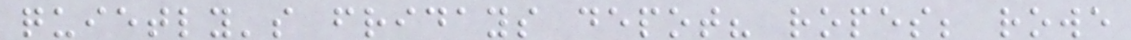quietly's fridays depot? ropes; rowe
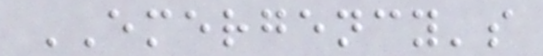EMERGENCY's
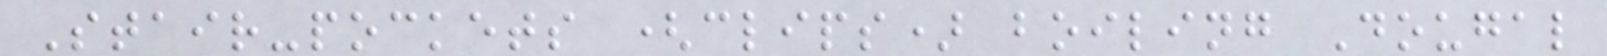Stair-pockets (clips) boiling Dougal
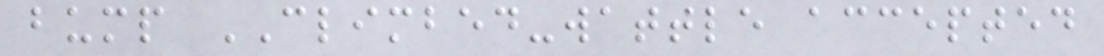bump CLIMBED-wattle accepted
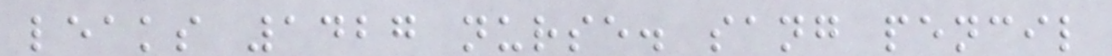leaks 1427 nurse. sang pencil
